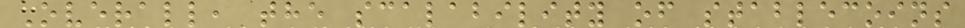Overall, the scalability of stablecoins
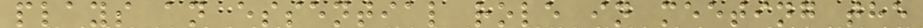plays an essential role in meeting the
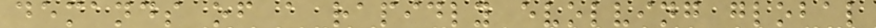demands of a rapidly evolving global
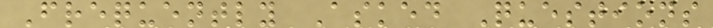Frequently Asked Questions
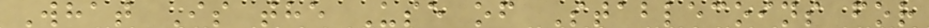What Is the Use of Stablecoins for
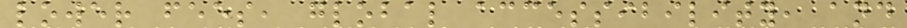lower fees, global accessibility, and
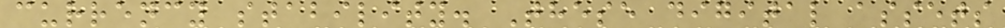currency stability. These digital assets
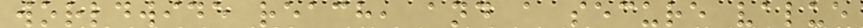worldwide reach, and a secure value
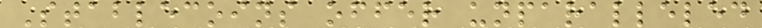Stablecoins offer unparalleled
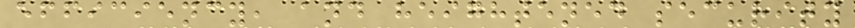efficiency, and heightened security
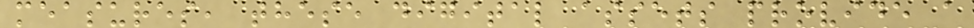measures, these digital assets provide a
